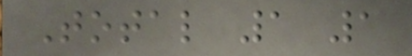Total 1 1
